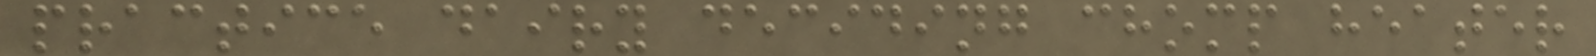practice dairy deciding chomp heater
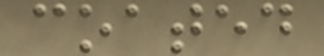coated
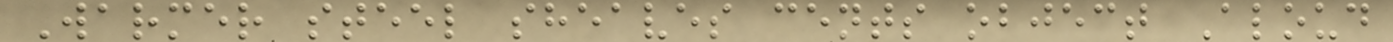Warmer steel sheaves cents object Aloud
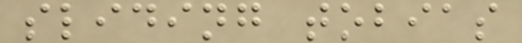sliding tobias
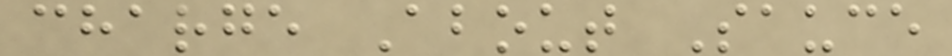charge About Sauce
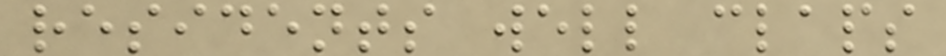residents well claps
